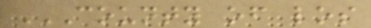COUNTY OF LOS
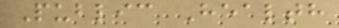Public Health
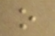o
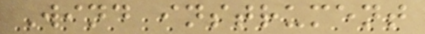Wind instrument
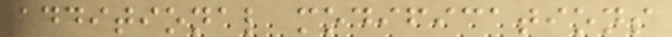additional modifications
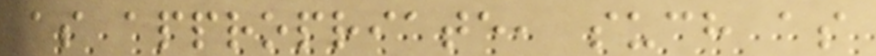as appropriate, such as
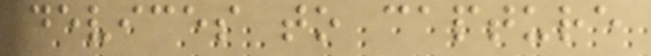devices to capture
